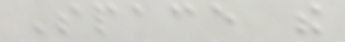Space the
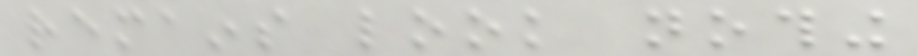remains look nothing
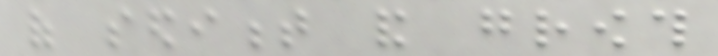of sediment and growth
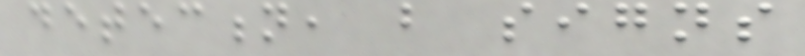detection, but signs
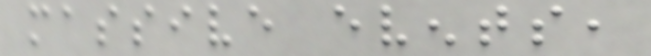massive events,
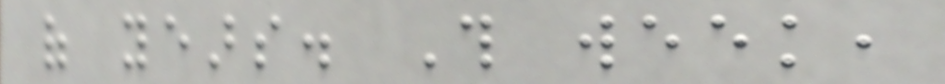of years. This week,
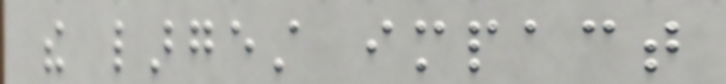the largest impact
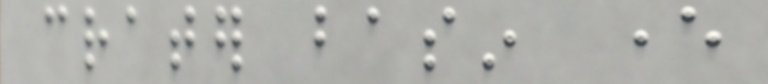crater basin ever
